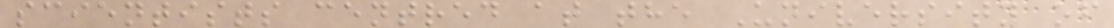scientists centred at the University of
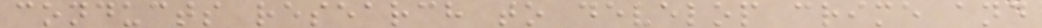conducts research to develop crime and
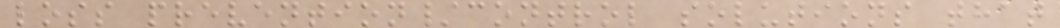loss prevention/control solutions that
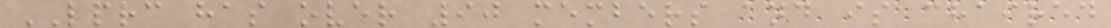LPRC has over 90 members and is chaired
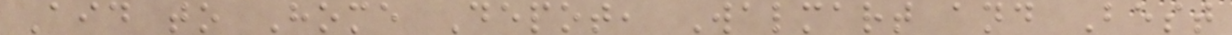Aid to Home Depot, Walmart and Best
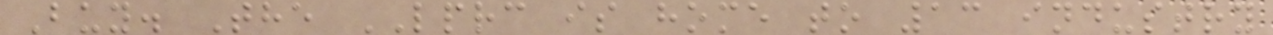Buy. The LPRC is home to 13 industry
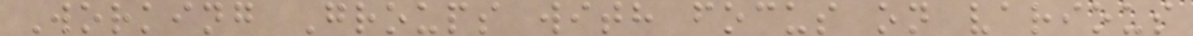Working Groups with focus on various
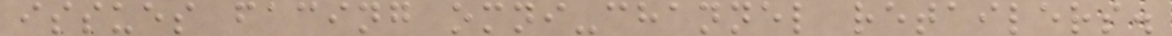issues facing omni-channel retailers.
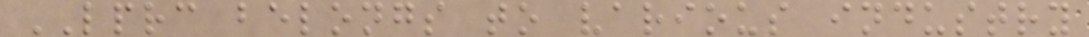LPRC belongs to various industry
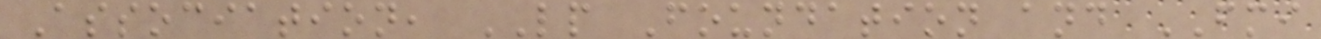Association, LP Foundation and FMI
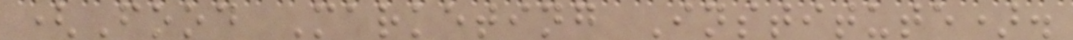(Food Marketing Institute).
